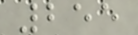255
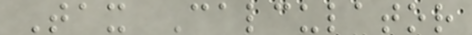Tax Calculator
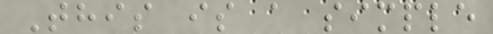This is a simple
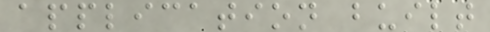application built
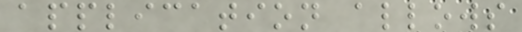application allows
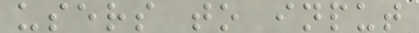users to input
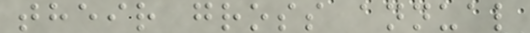their gross annual
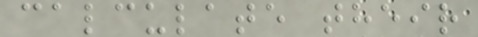calculate their
